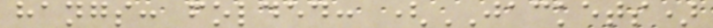hangs: folded: (JACKETS)
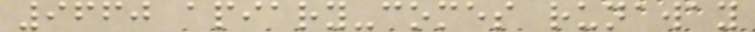9660 apiary-comes runaway
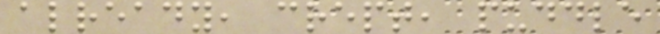already, crept, puddle
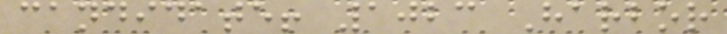candidate! 1023 Harbor
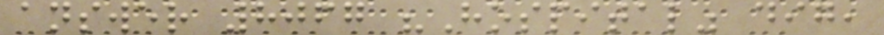answer 8067 "Hospital" dig,
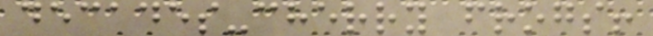decades-cherry frogs!
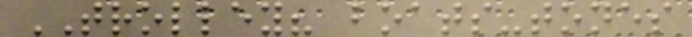TROLLEY? boats-tones
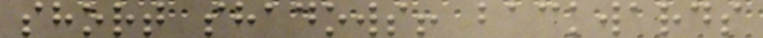short shadows! backwards
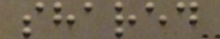shared
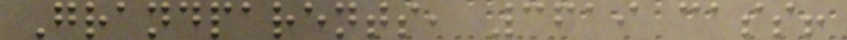Grandparents, 3619 cass!
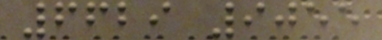6629 9055
